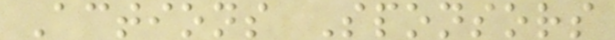Actions Sponsors
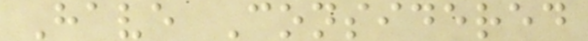Have Considered
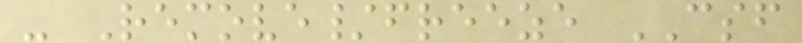- Remove/freeze CSF
